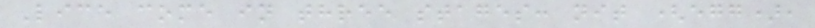Lice come in three stages: nit (egg),
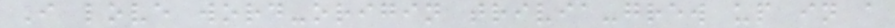I love word-origin trivia-grew up in a
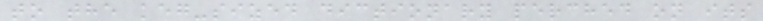to the keg-sized dictionary perched on its
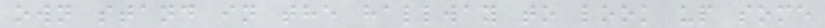own stand in the hallway to look up some
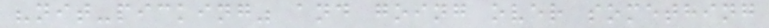"nit-picking" and going over something
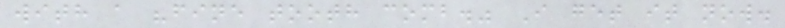with a "fine tooth comb." I get it now.
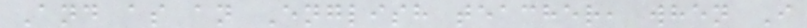And as an English teacher, when I
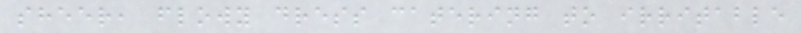sheer, flowy dress catering to irritable
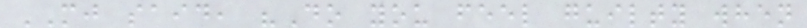MJ said, "Do you feel guilty when
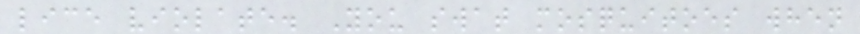lice violate. You swat mosquitoes when
